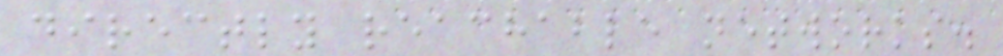directly reachable networks.
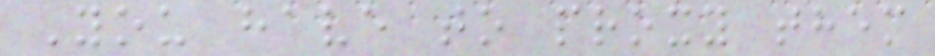You have to proxy them
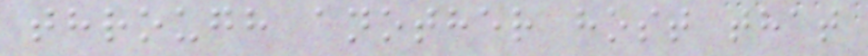through another host that
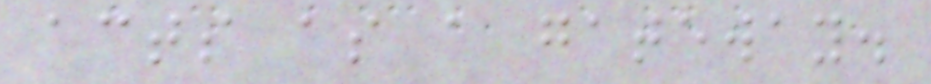acts as a gateway.
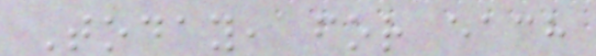Today, for each
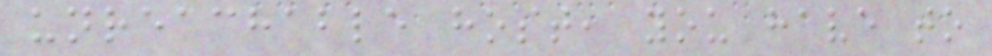unreachable host, you have to
